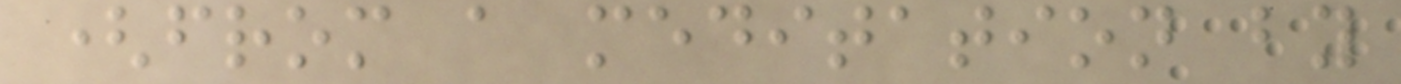(from a meditation by
